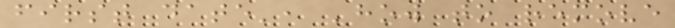first date', 'how to remove
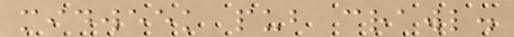midweek pub crawl.
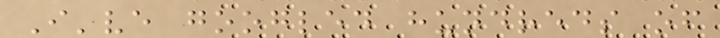I've googled hundreds of
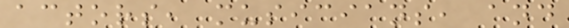actors, musicians, and
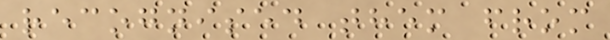recognised them from
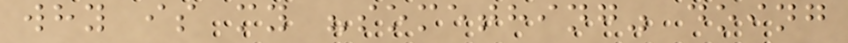why is my "something" doing
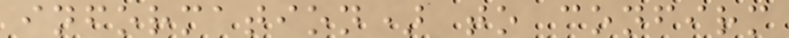information) to confirm
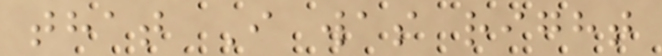that I was right
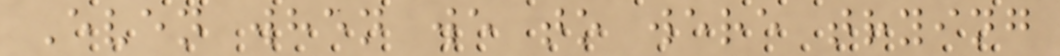Even when we to were trying
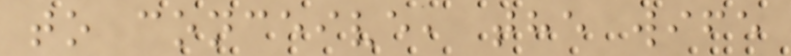to conceive, the wife
